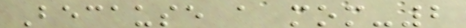Because a mom-2
